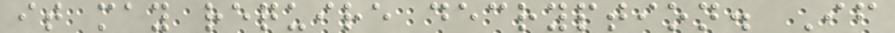it may require decryption. If
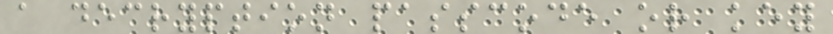a decryption passcode or key
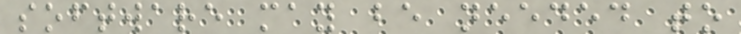software may be needed to
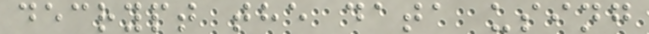decrypt the data using
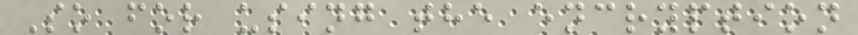So for using the encryption
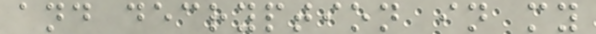and decryption in my
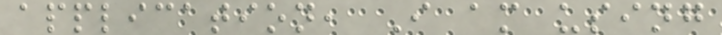application, I am using
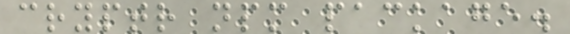cryptr npm package.
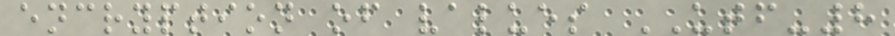encryption of values UTF-8
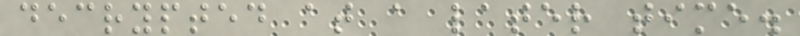decrypted at a later time.
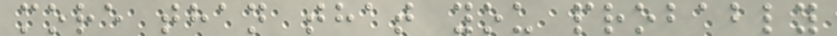more than that you probably
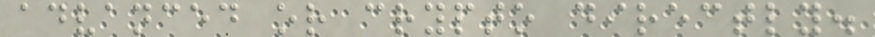advanced or crypto directly.
